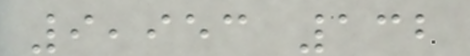9,953 132
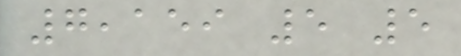7,159 5 5
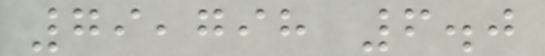79,798 6.0
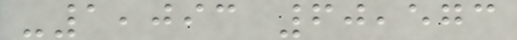-1,093 60,573
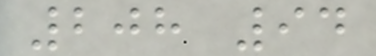208 94
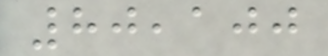80,100
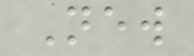New
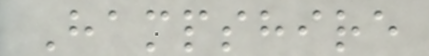Hampshire
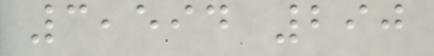3,594 290
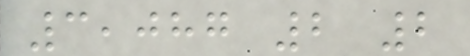3,087 2 2
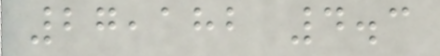27,182 4.3
